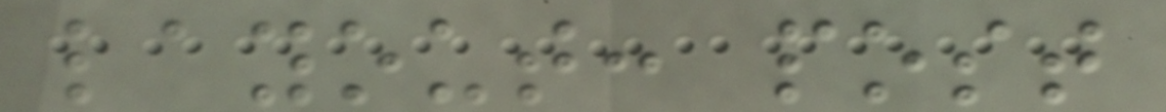layout: post
